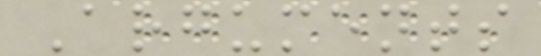Arguments
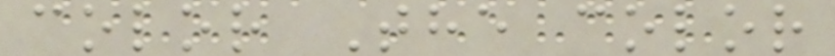color The color
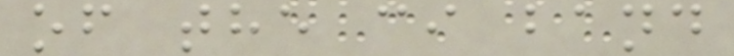of the ci band
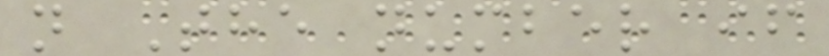n The number if
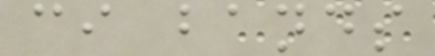ci bands
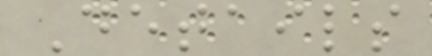Details
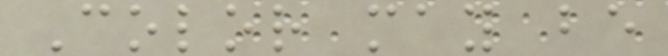Color may be
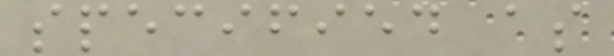specified as
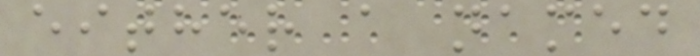either a named
